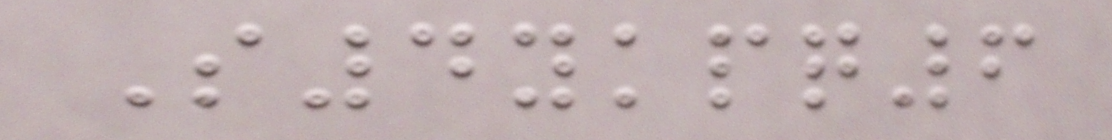S4ykpq6
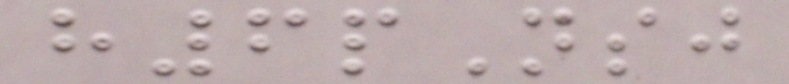h6pNsj
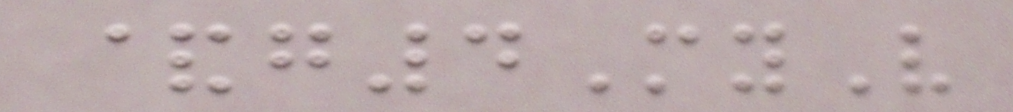&g4MyV
